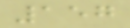157
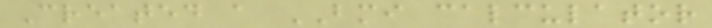Created a BMI calculator
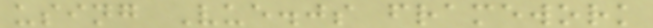using Vue.js framework
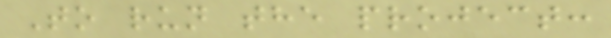To run the project:
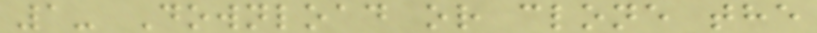1- Download or clone the
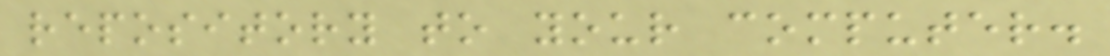repository to your computer.
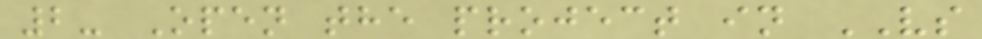2- Open the project in VS
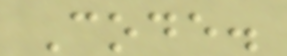Code.
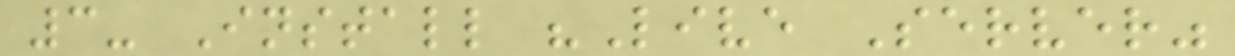3- Install "Live Server"
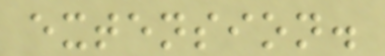extension.
